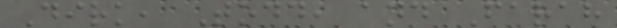Dirk, Todd, and Farah
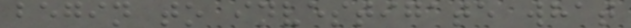begin to investigate what
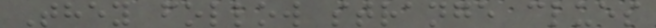They follow strange clues
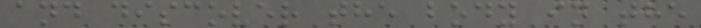and discover the body in the
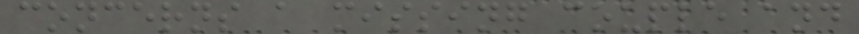concerns a missing couple and
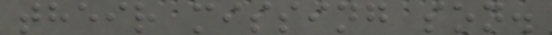their missing son.
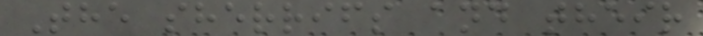The sherrifs and their
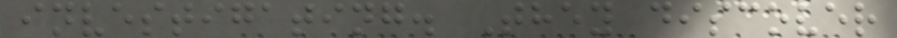investigating. They discover
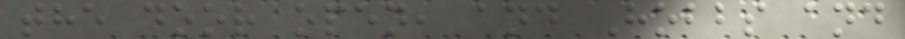the door open, and Hobbs and
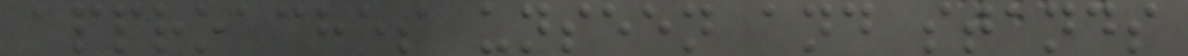approaches unseen and stands
